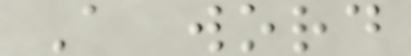A word
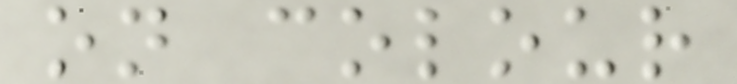on colour
